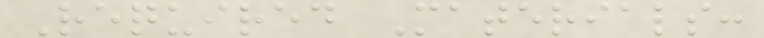Required Materials:
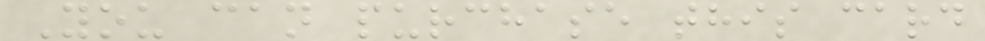You can purchase this card
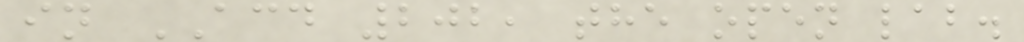in ACD 202, the open lab.
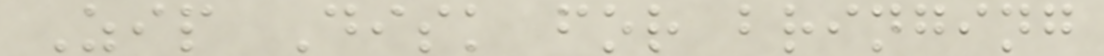Zip Disk for bringing
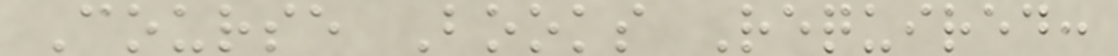Course Books Required:
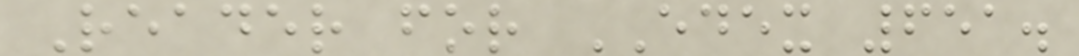Reader for EDEX 651.
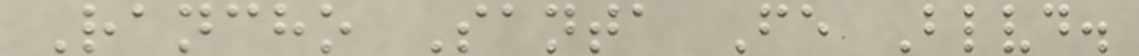Rancho Santa Fe Blvd.
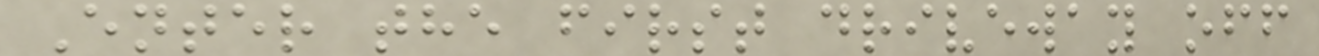Enter the first driveway off
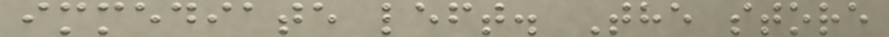immediate left. The store
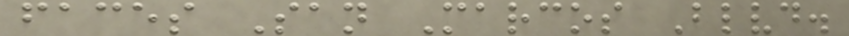faces San Marcos Blvd.
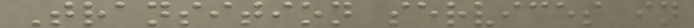Transition services in
